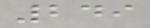249
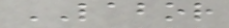LABOR
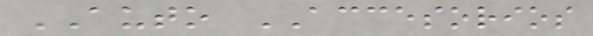AUTO ACCESORIOS
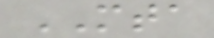MTA
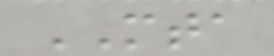MTA
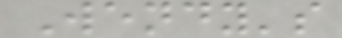Wendy's
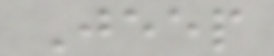Jeep
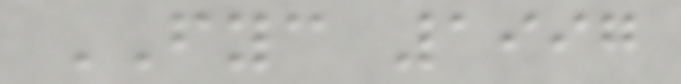FYC 1997
